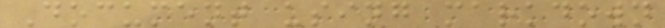Document using markdown
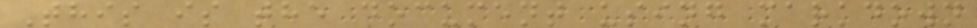This is the document using markdown
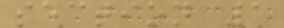section 1
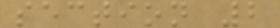section 2
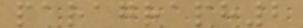paragraph2
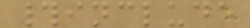#include
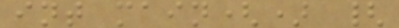int main() {
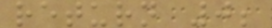return 0;
